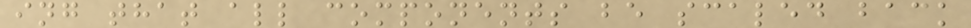ing that all components be scaled back
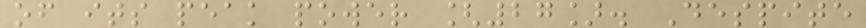of its peak power [27]. Despite
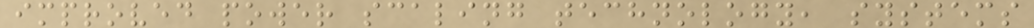improved power scaling technology, systems
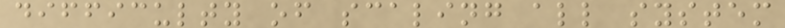difficulty of scaling all system
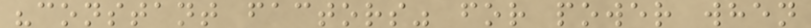"constant factors" for power when
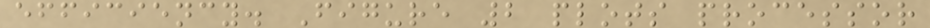efficiency. Figure 2 plots processor
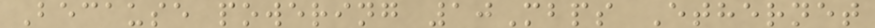Because powering 10Mbps Ethernet
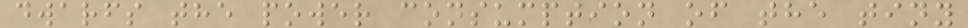dwarfs the power consumption of the tiny
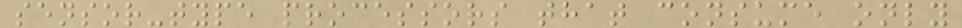sensor-type processors that consume only
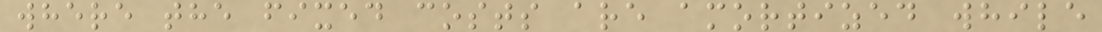where the fixed costs are amortized while
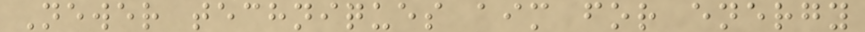Newer techniques aim for energy
